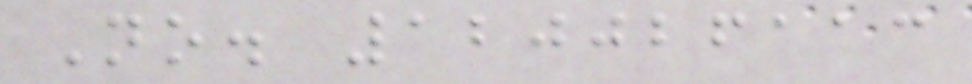No. 120026113
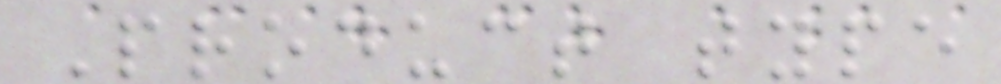Product type
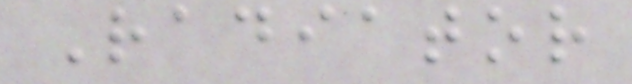Radiator
